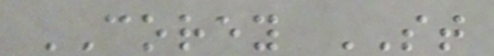COREY ST
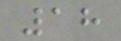18
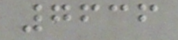7636
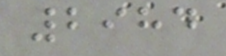2984
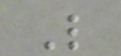L
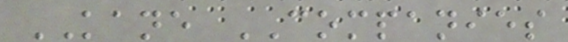KANE COMPANIES
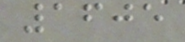1605
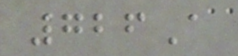726A
